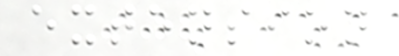extension
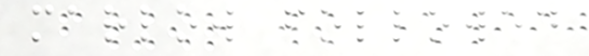marlow followed
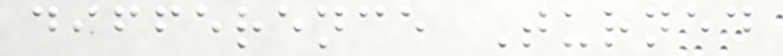difference Turned
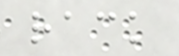rack
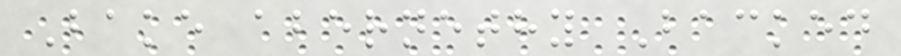Bake abernethy Backed
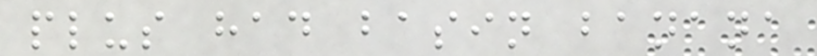plus had basin banana
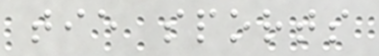tie sports
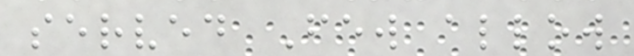served Few allow
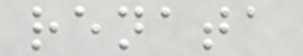renata
